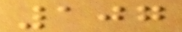107
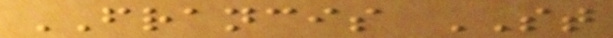FRANCIS ST
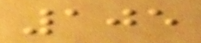105
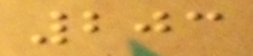203
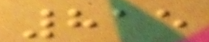815
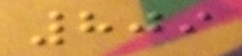809
